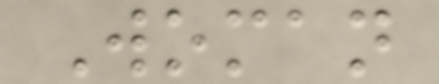Woman
